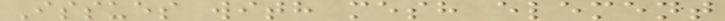Issues with mesh element
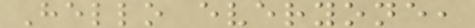Hello everyone,
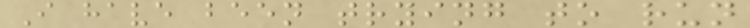I have been trying to run
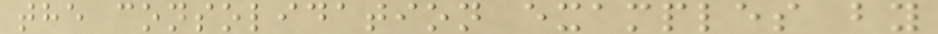the consolidation examples by
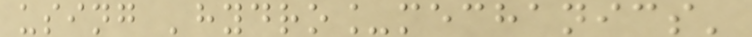using 'hydro_mechanics'
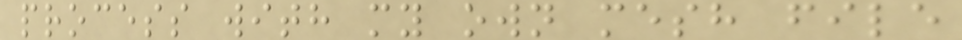process with my own mesh file
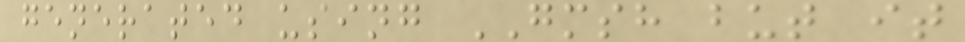generated using GMSH but it
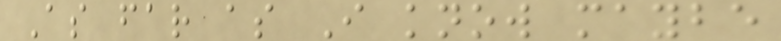As far as I know maybe
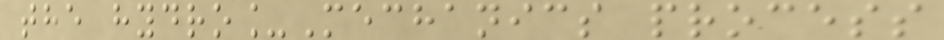the hydro_Mechanics process
